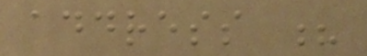address ?
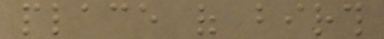place of birth
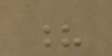?
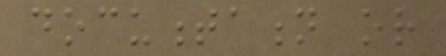documentation or
